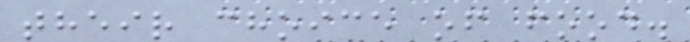their choice of food.
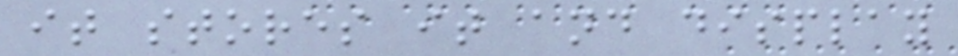it stores it and display
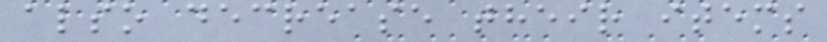also decrease their items
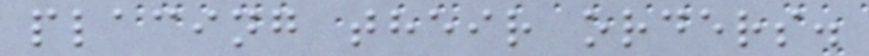placing their orders.
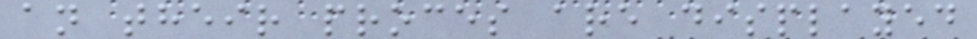an their proces are displayed
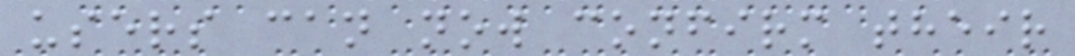users can now confirm their
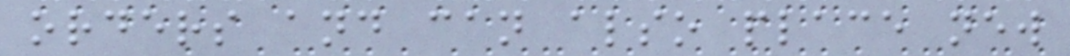orders and can also place new
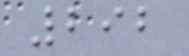292
